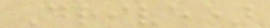Drive)
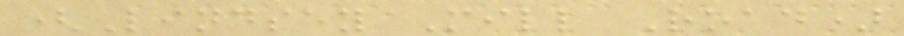(Lindsey Mill Road)
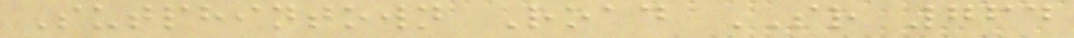Sutphintown Road SR 764
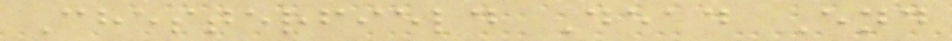Chesterfield Dead End
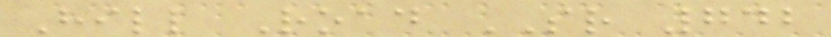Hill Road SR 742
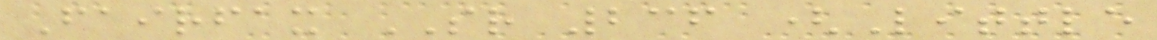Fairfax SR 236 (Little
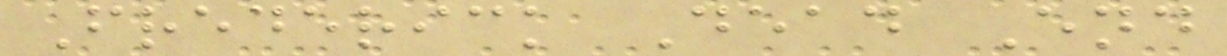Frederick Dead End
